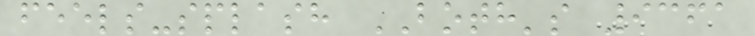feels-splash BOTH's 9361
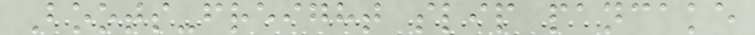Boots-freight slip pancake
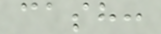cash:
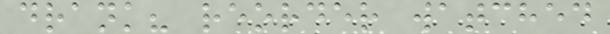drank? reorder watched
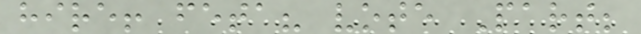hire! feta? vote Part;
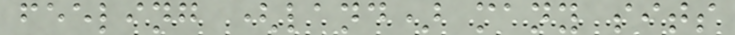feeling (land) many sits
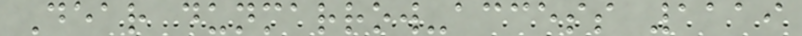Dear dunmarrow-access 1119
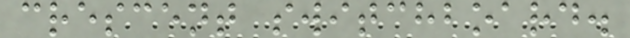crescent switchboard.
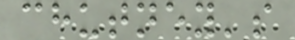chutney's
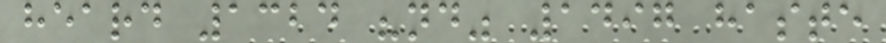heard 1324 "nd" 1497 haste
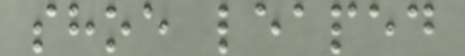shoe leaped
